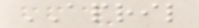APRIL
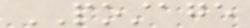POSTAGE
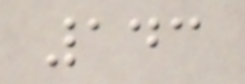143
